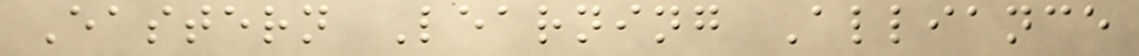Eastern Learning Alliance
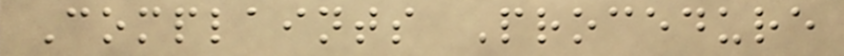Complaints Procedure
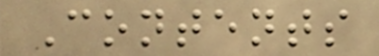Contents
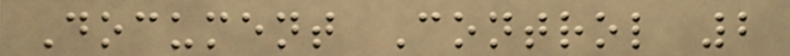Document Control 2
